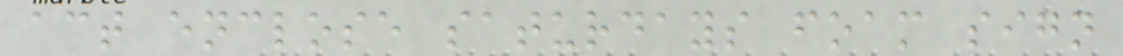act enclose saturdays foam sign
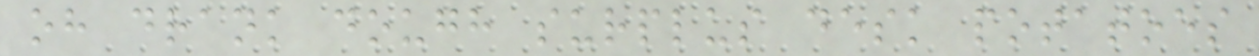oh drank dough surplus desk potatoes
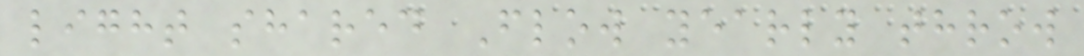light shared Flow yearly throw
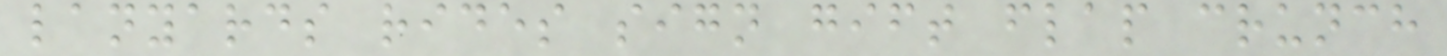lanyards rides sign gift flap crunch
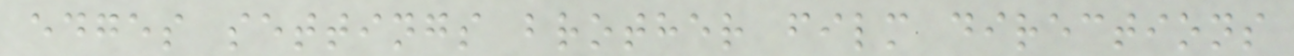edges settings brother film directions
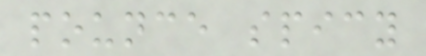pounce spicy
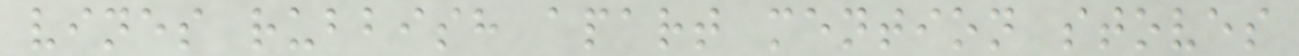vines rubbish apart mention stoves
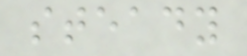steady
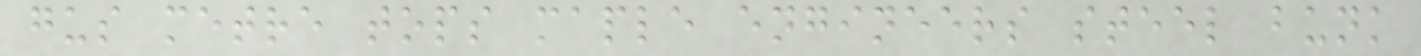gus metre tops maple engineers steel bunk
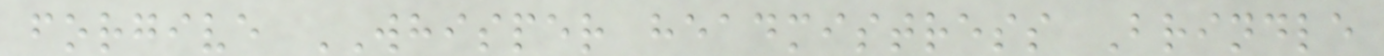forgive WHISPER headmistress Brindle
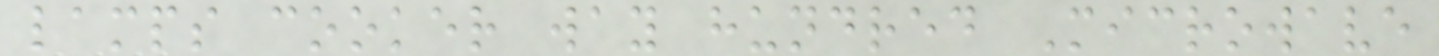lamps cooker way hundred Microwave
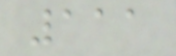111
